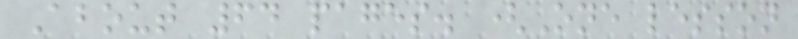About 64 pages. (One lesson
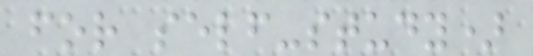for self-study)
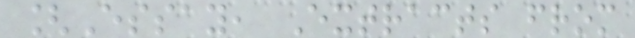[Essay, Extracts from
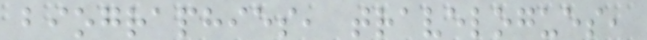biographies, travelogues,
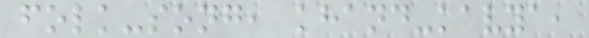folk-song, khand-kavya,
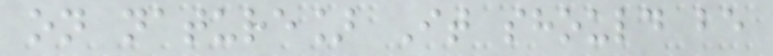on nature] It should be
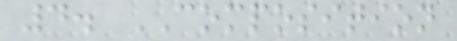4. COMPOSITION
